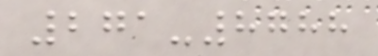271-8788
